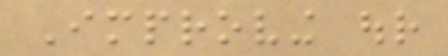Improving our
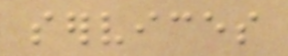services
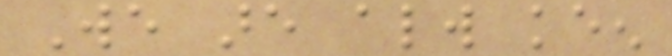We are always keen
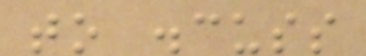to discuss
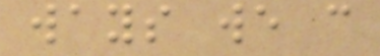ways we can
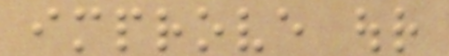improve our
